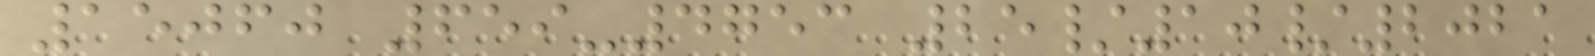15060 659-4753 25/10/2021
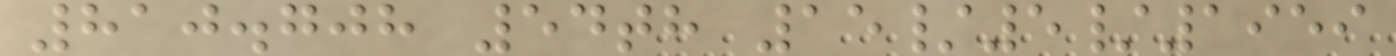810.708 54th 15/5/1959
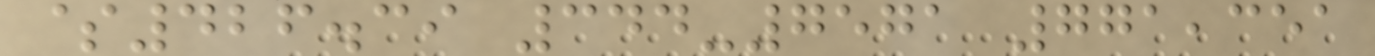$426.39 344-7571 771,351
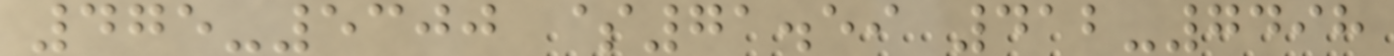475-5300 $71.59 412-7498
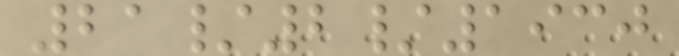21/2/1930
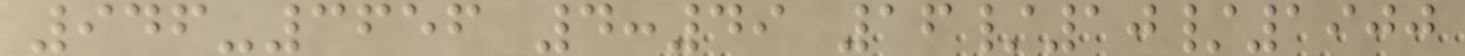946-3656 4:49 16/10/1900
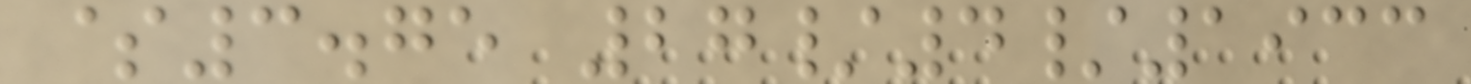$3.75 27/4/1933
